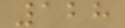128
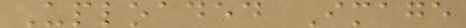Uploaded Image
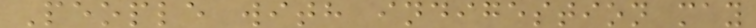People with indigestion may
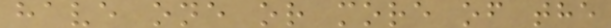have one or more of the
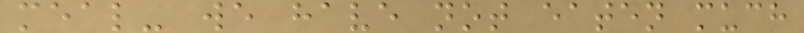meal- we have not eaten much
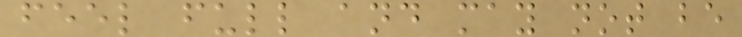feel full and may not be
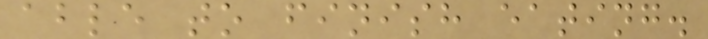able to finish eating.
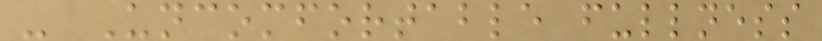- Uncomfortable fullness
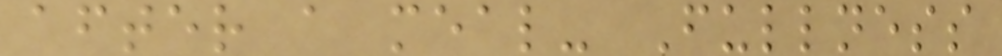after a meal- Fullness
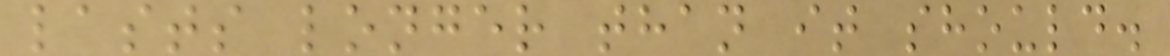lasts longer than it should.
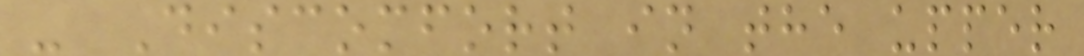- Discomfort in the upper
